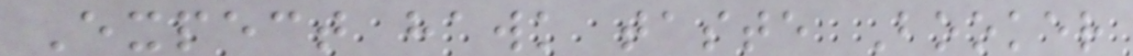Expect hawk taste Booker
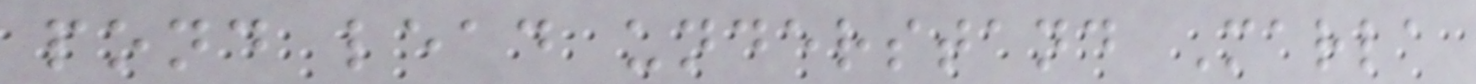pond lead understand Marla
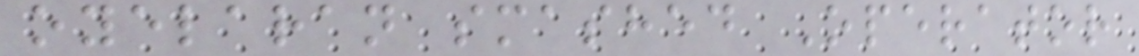oyelaran smashed Operator
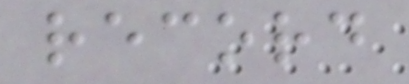record
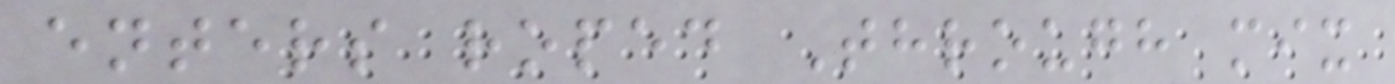enters roped Through mix
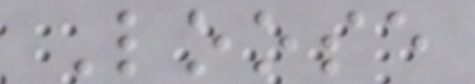Loose
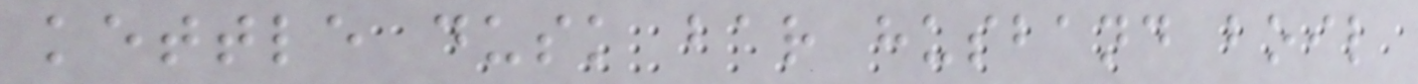kettle dusk bar husband boil
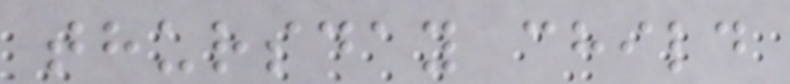thursday child
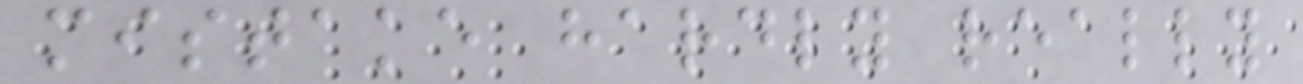mistake hardly really
